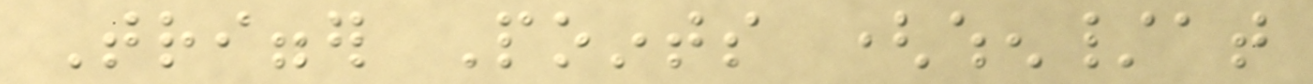Trigger Points (when/at
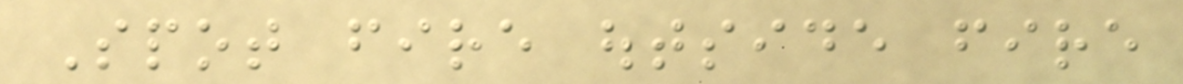Spot fire outside fire
